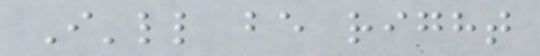I'll be right
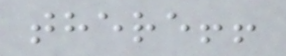there!!
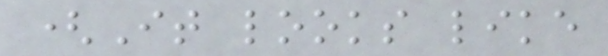(It looks like
